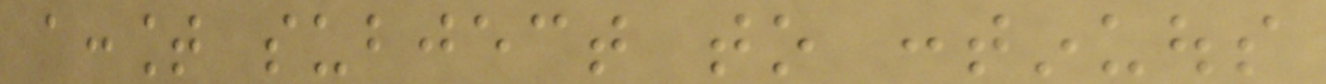account subject to continuous
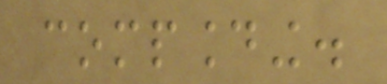compounding.
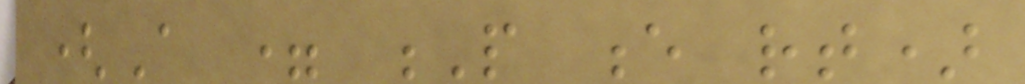(A = P e rt)
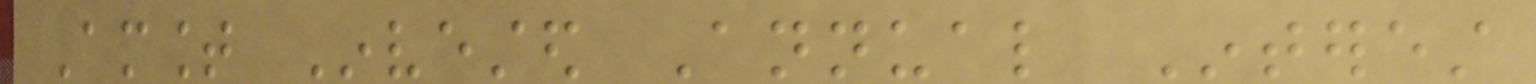Amount Invested Annual Interest
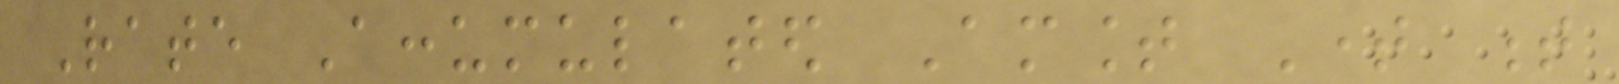Rate Accumulated Amount Time t
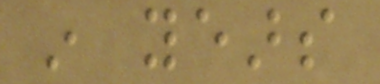in years
